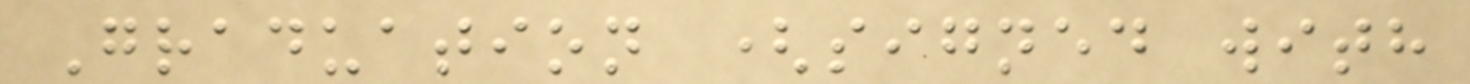Graduation (signed with
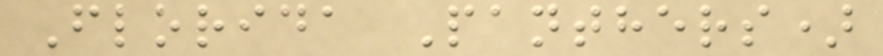Florida Panthers)
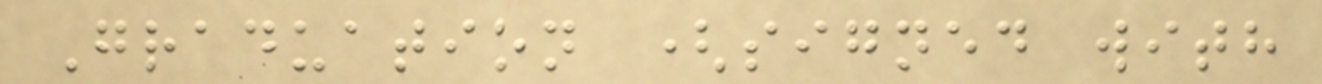Graduation (signed with
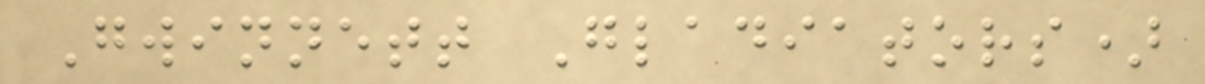Gwinnett Gladiators)
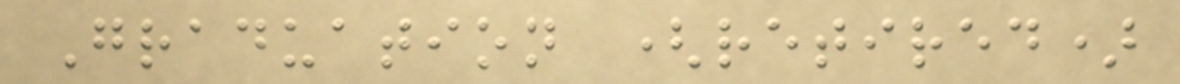Graduation (retired)
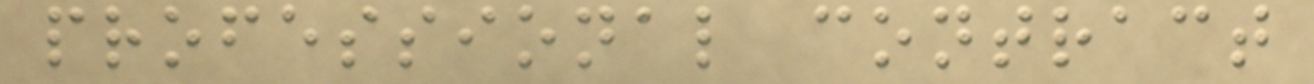professional contract
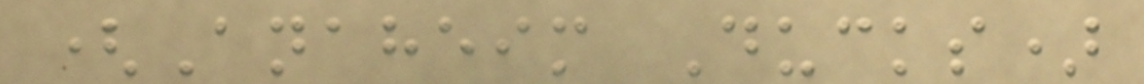(Anaheim Ducks)
